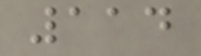114
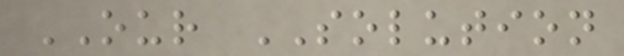OUR SOLUTION
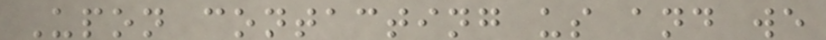Upon contacting us and we
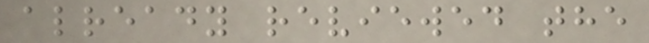already reviewed the
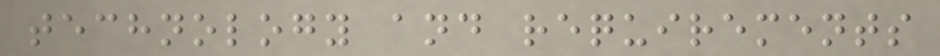technology and requirements
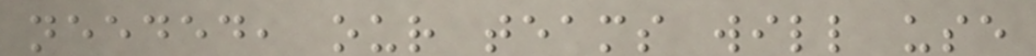needed, our teams will use
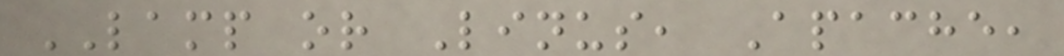LAMP or Linus, Apache,
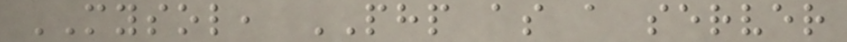MYSOL, PHP as a server
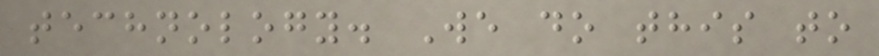technology. We do this to
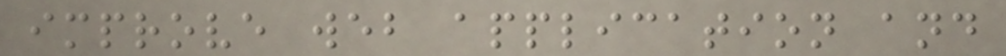improve web application and
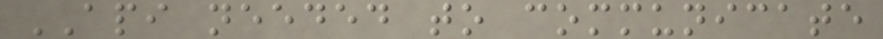API needed to communicate
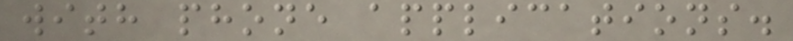with phone applications.
